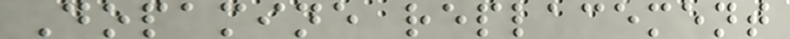Dopamine replacement
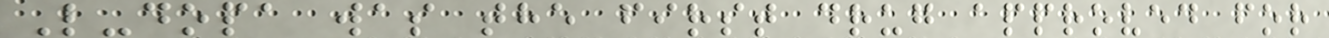L-dopa was the first drug approved for
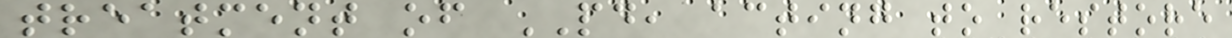treatment of PD, acting to restore
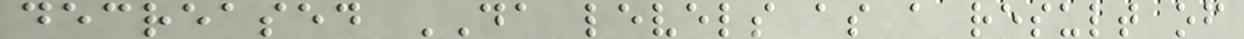decreased DA levels as a result of
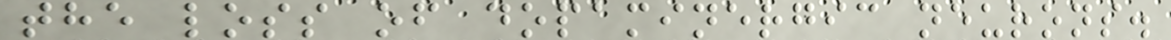the loss of dopaminergic neurons.
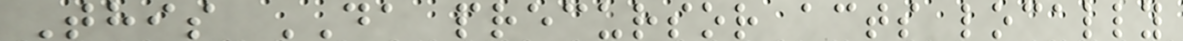This DA precursor acts locally
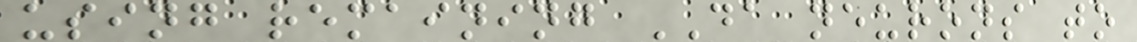using remaining DA neurons to
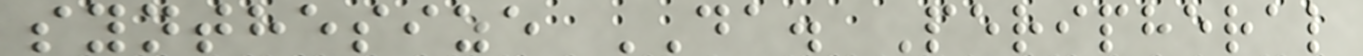synthesize DA. Peripheral
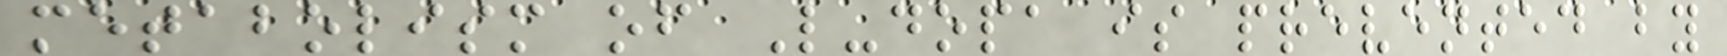metabolism of L-dopa is prevented by
